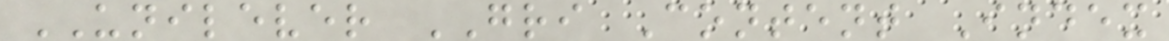UNILEVER GRI Content Index
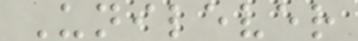Unilever
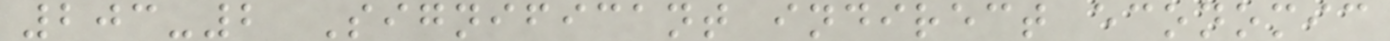203-2 Significant indirect economic
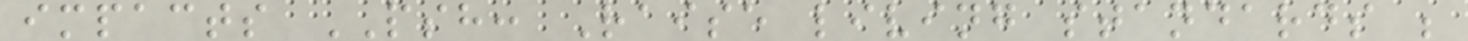impacts PSH: Raise living standards ;
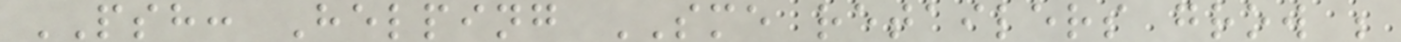PSH: Helping SME retailers grow ;
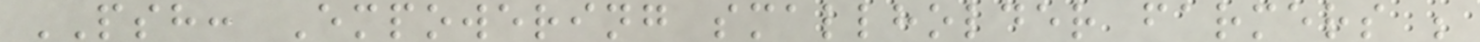PSH: Empowering smallholder farmers ;
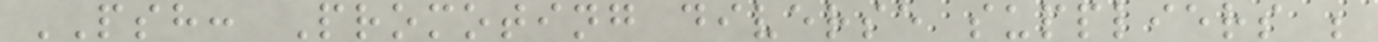PSH: Promoting diverse suppliers ;
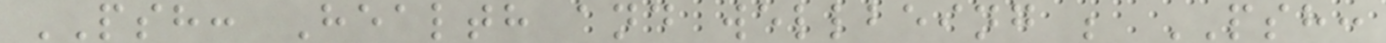PSH: Health and wellbeing ; PSH:
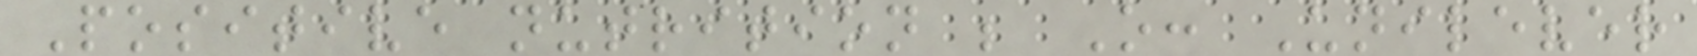Positive nutrition ; O: Unilever
